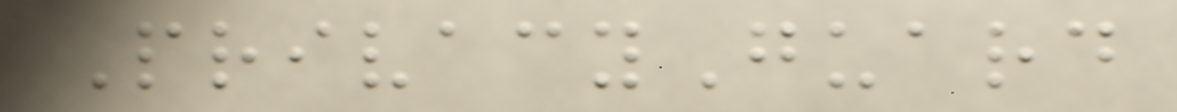PrivacyGuard
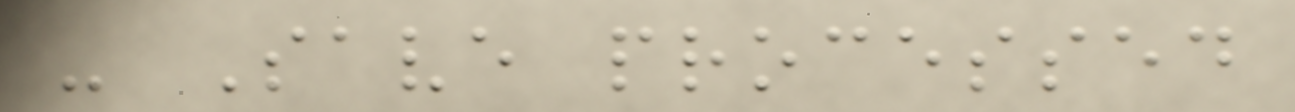- Save processed
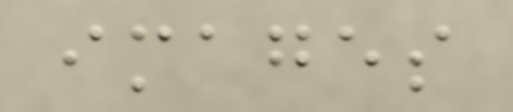images
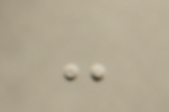-
